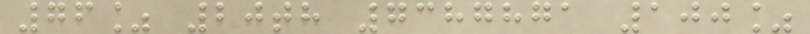76% 20th 7387871 100%
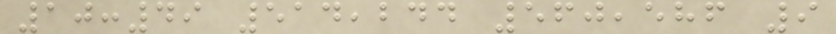10:49 514,244 560,586 9
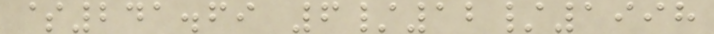$241.69 6/12/1998
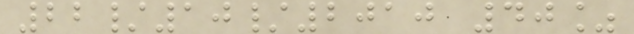22/10/2010 40%
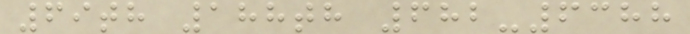69th 188th 682-6388
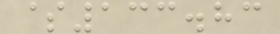$133.83
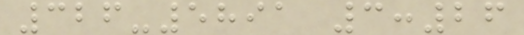326-5891 3:26
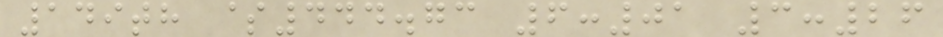149th $444.73 6:01 3:26
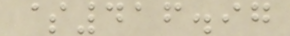$416.97
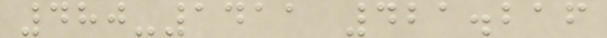480-1411 421.216
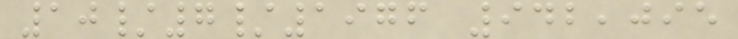10/7/1976 942,095
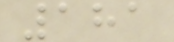181
